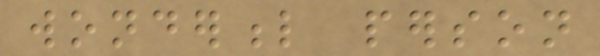wonderful person
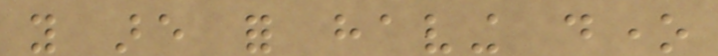you are for having done
